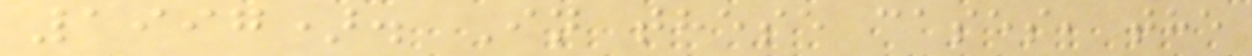1997). In these cases, the
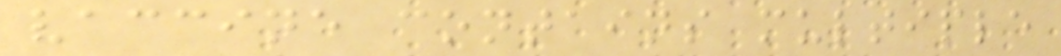vaccine contains multiple
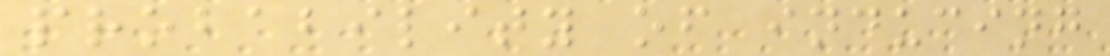probability of inducing
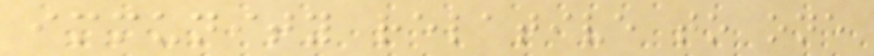immunity relative to one
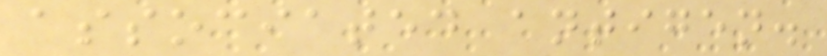associated antigen.
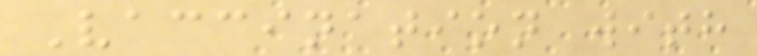Vaccination with
